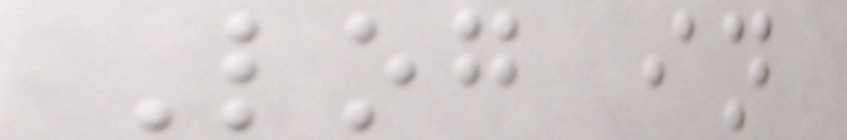Log in
